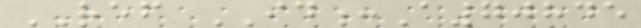REF ID:A70845
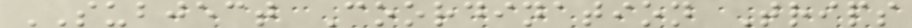SUBJECT Coordination Trips
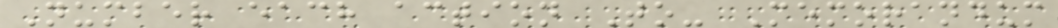Number each action To- Memorandum
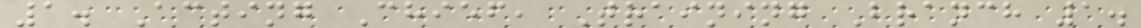1. Acting Chief, Training Branch 1.
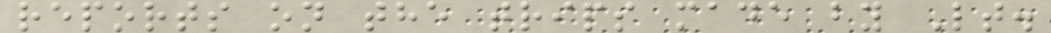reports on the trips made by Lt.
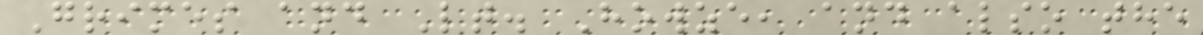Grimes and Lt. Howze, and also the
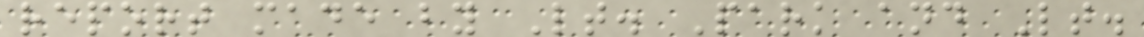report made by Lt. Park and Lt.
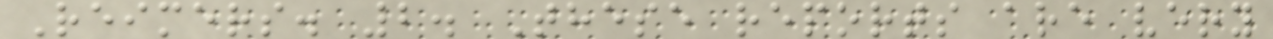Reimers. 2. These reports are very
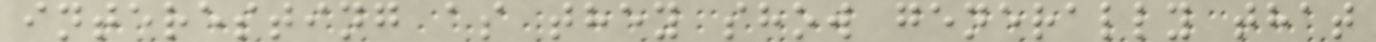interesting as they show generally that
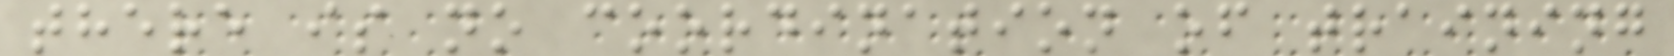there is no coordination of training
